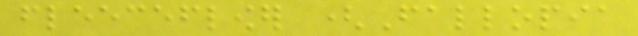fleeceflower (Fallopia
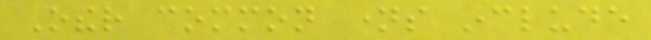Other common names include
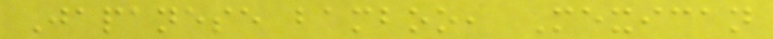Japanese bamboo, Mexican
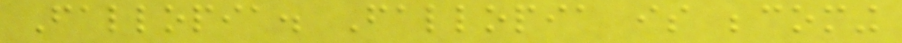Fallopia. Fallopia is becoming
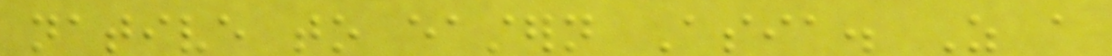native to eastern Asia. As a
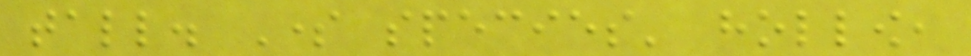tall. Some species' hollow,
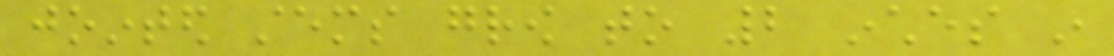jointed stems grow to 2 inches in
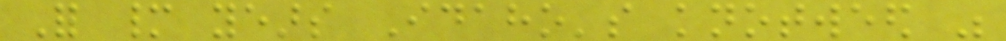For many years Idaho's knotweed was
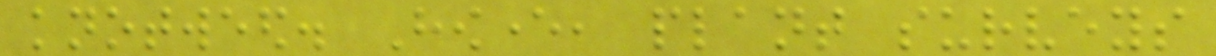knotweed. However, plant surveys
